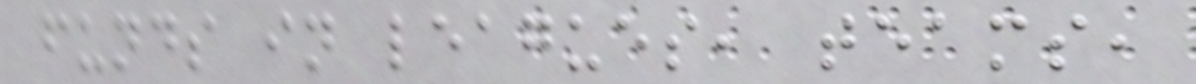funds in leagues, teams,
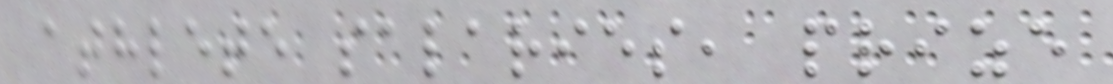athlete salaries, prize
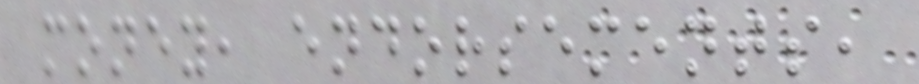money, endorsements,
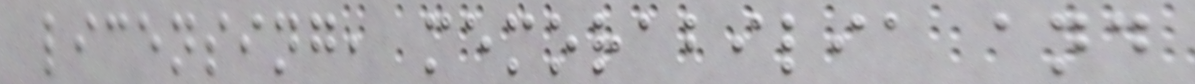licensing, memorabilia and
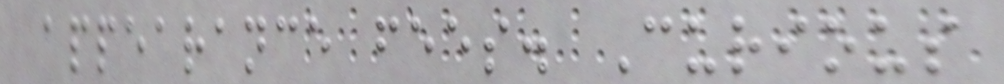appearance fees. Curious
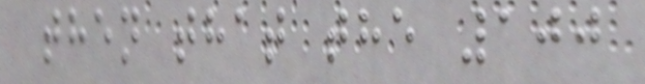then that the 100
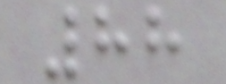88
